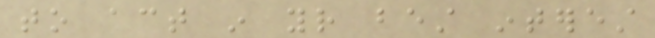to act in your best interest
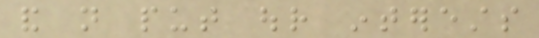and not put our interests
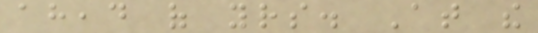ahead of yours. At the
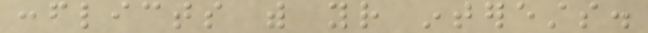conflicts with your interests.
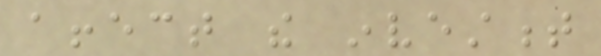affect the investment
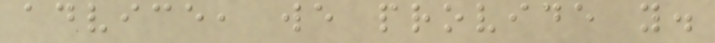advice, we provide you.
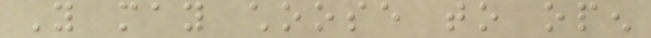You may choose to open
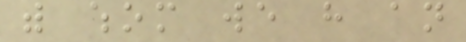with whom we have an
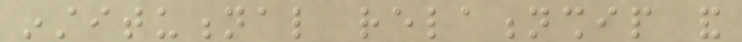institutional relationship and
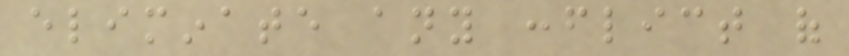eliminate any conflict of
